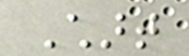Chart
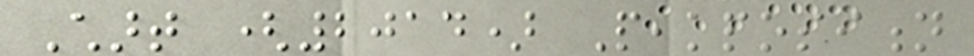Chart (2014) Peakposition
